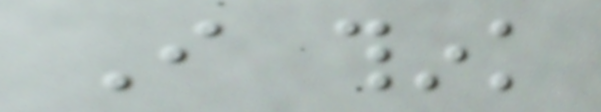I think
